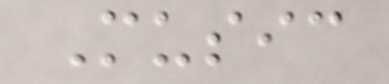Music
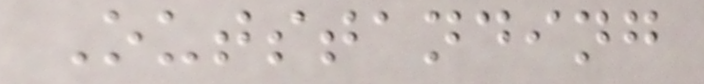Outstanding
